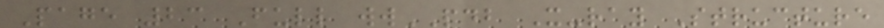Page 23 Full wwPDB X-ray Structure
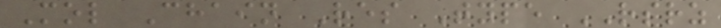Mol Chain Res Type RSRZ
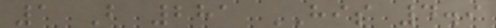1 B 281 HIS 4.9
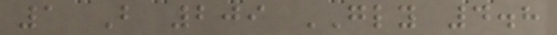1 B 209 GLY 4.8
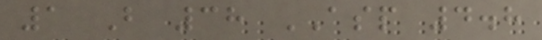1 B 38 ASP 4.8
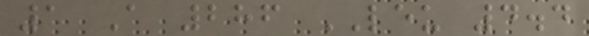1 A 286 LEU 4.4
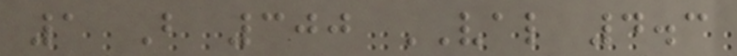1 B 300 VAL 4.3
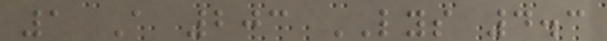1 A 203 LYS 4.3
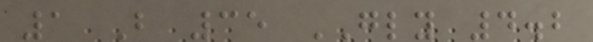1 B 35 GLY 4.2
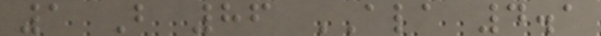1 B 86 ALA 4.1
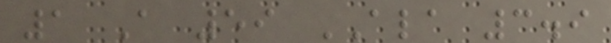1 A 59 ALA 3.9
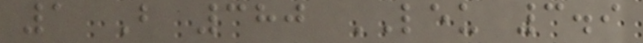1 B 380 LEU 3.9
